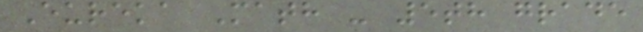Eureka Math - 5th grade
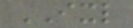IXL
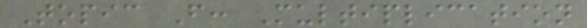Topic F: Multiplication
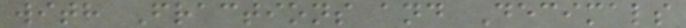with Fractions and Decimals
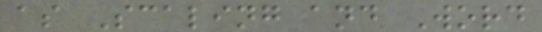as Scaling and Word
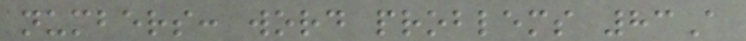numbers: word problems 83A
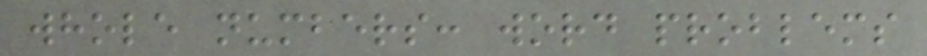whole numbers: word problems
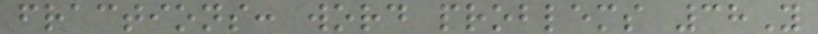fractions: word problems 38Y
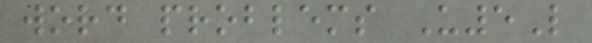word problems U5L
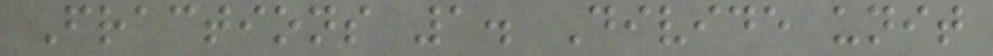Fractions 1. Divide unit
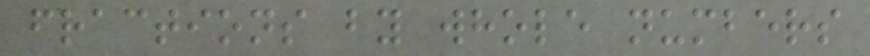fractions by whole numbers
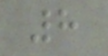8
